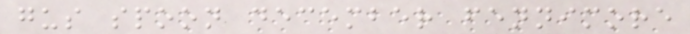gus spoon december fennimore
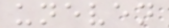uneven
